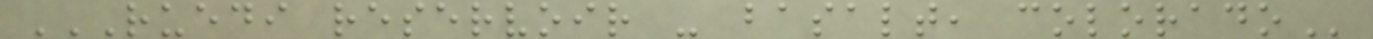RUEDI RESERVOIR - BASALT, COLORADO
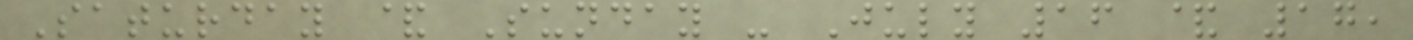Saturday & Sunday - July 16 & 17,
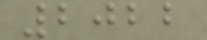2022
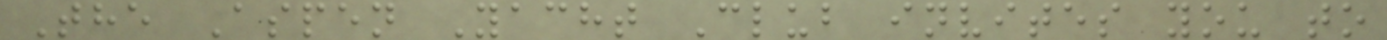The Aspen Yacht Club invites you to
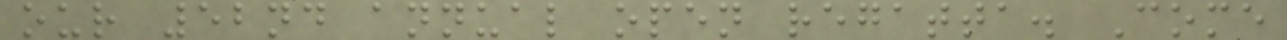our 52nd annual open regatta. Come
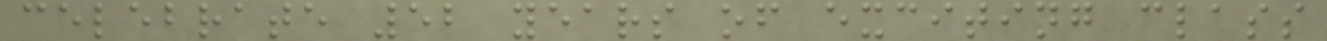celebrate 52 years of exciting class
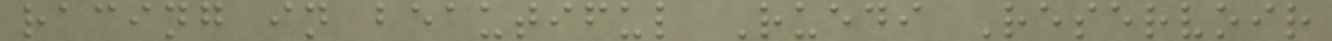racing in beautiful Ruedi Reservoir
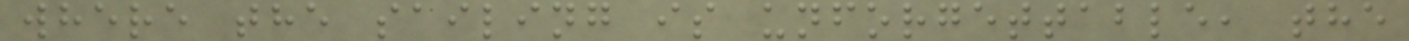where the sailing is unforgettable, the
